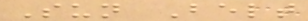Sun Belt
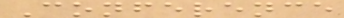Conference
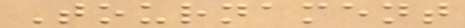Tournament
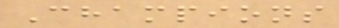Champions
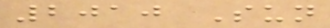2010 Sun
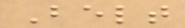Belt
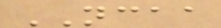NCAA
